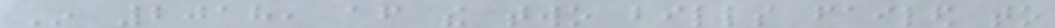In 2018, after the two bills failed to
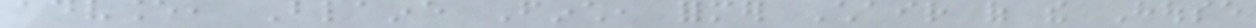advance, Blaine Finch, former Chair of the House
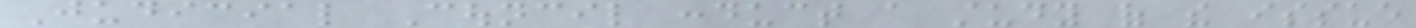Judicial Council conduct a study of the issue
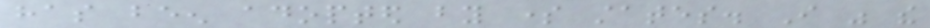has been adopted by some states. I was the
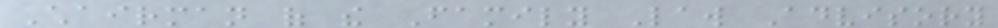Chairman of the Family Law Advisory
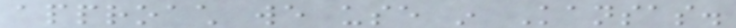approach we use in Kansas.
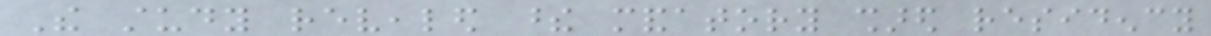The study revealed these mandatory shared residency
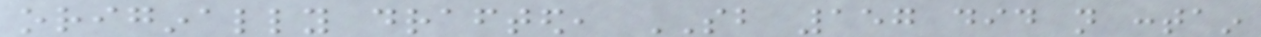originally drafted, SB 157 did not contain
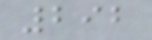292
